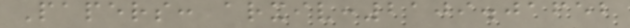Papers: arxiv:2109.01652
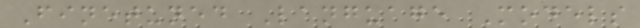Finetuned Language Models
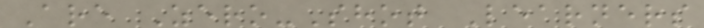Are Zero-Shot Learners
